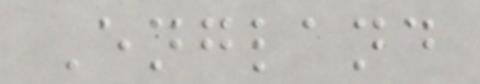England
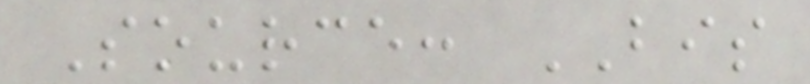Source: BIS
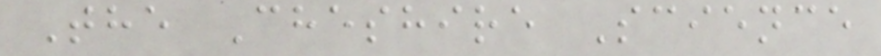The Cheshire Science
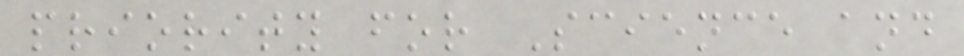priority for Science and
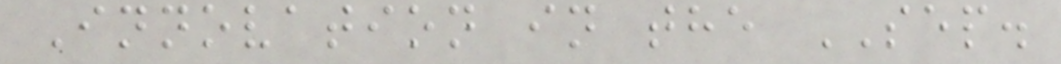Innovation in the SEP.
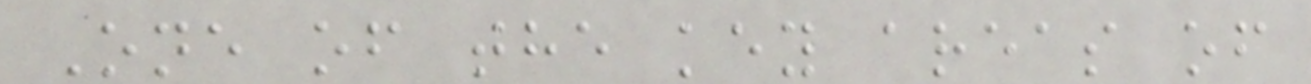One of the key areas of
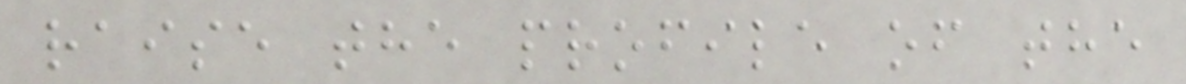raise the profile of the
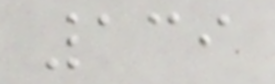139
